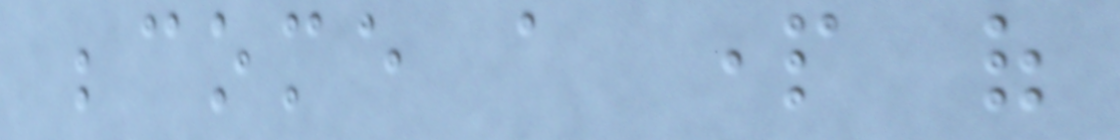become a part of
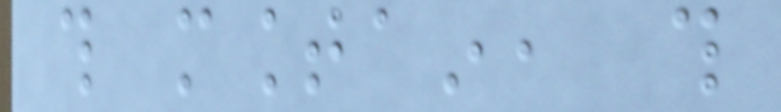this mountain, this
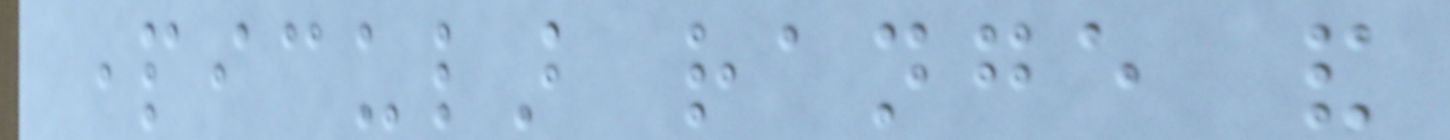particular range and
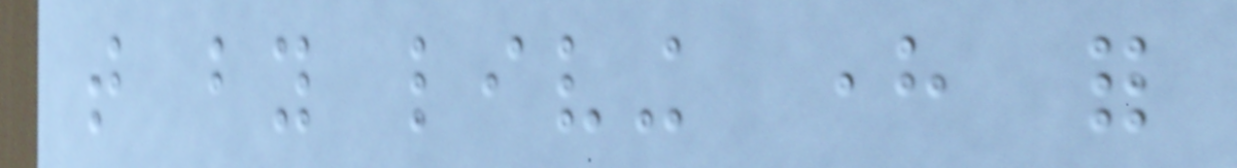that by living here for
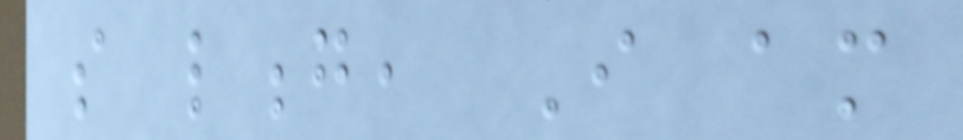so long, I am
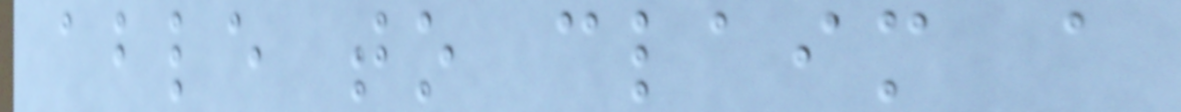able to claim a
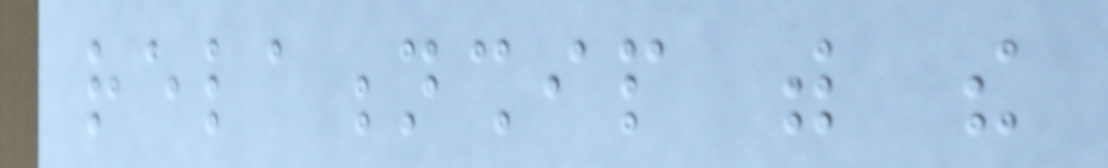relationship with the
